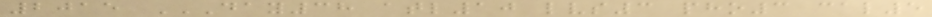2015 DAY38 ATL10 LVS3 PHO3 CAL5
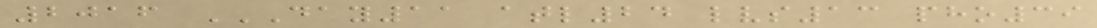2016 DAY11 ATL24 LVS13 PHO39
